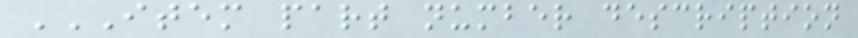ITEM PART NUMBER DESCRIPTION
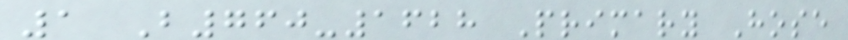1 B760-1628 Primary Hose
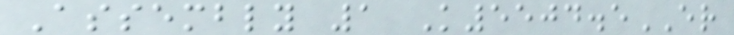Assembly 1 K5504.5ER
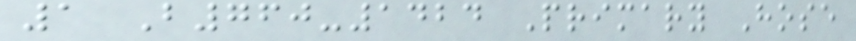1 B760-1424 Primary Hose
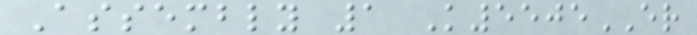Assembly 1 K5505ER
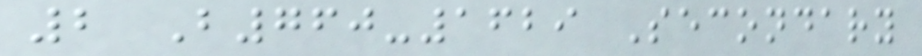2 B760-1629 Secondary
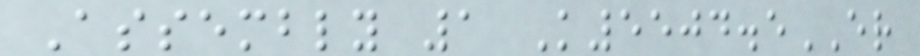Assembly 1 K5504.5ER
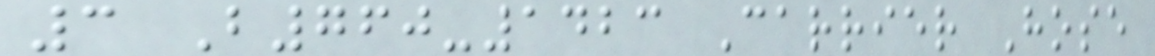3 B760-1423 Carrier Hose
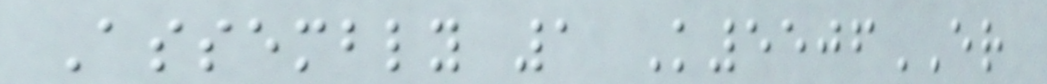Assembly 1 K5506ER
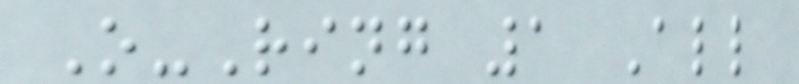O-Ring 1 All
